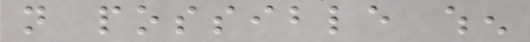not possible when
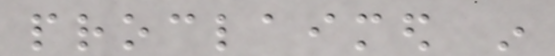proclaimed in
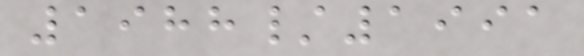1988/1991
